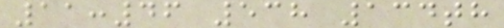11:46 538 134th
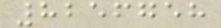8256758
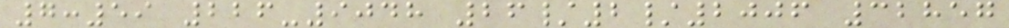7:59 226-9048 26/2/2006 32857
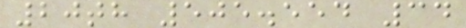20th 505.554 34
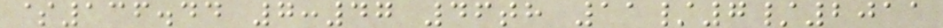$136.44 7:47 46th 11/7/2011
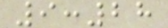9:28
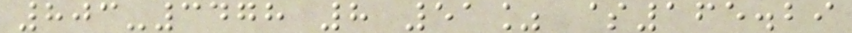803-3478 8 51% $165.29
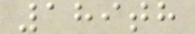189th
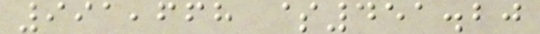991,668 $451.20
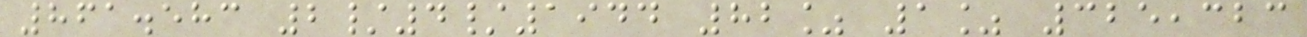861.583 2/4/1944 82% 1% 325,323
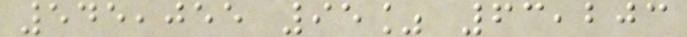545,055 95% 63,203
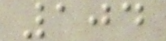104
